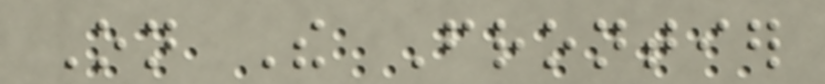On The Frontier
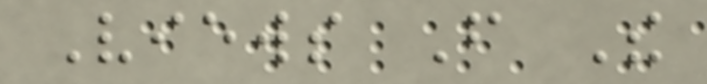Views From The
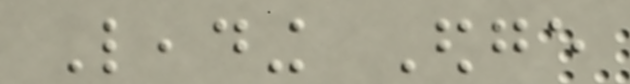Leading Edge
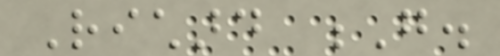Richard G.
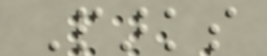Parks
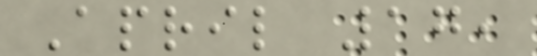April 17,
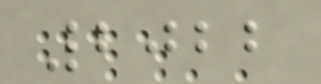2022
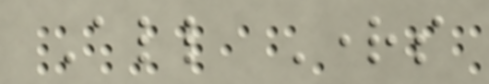All Rights
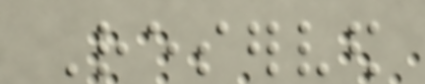Reserved
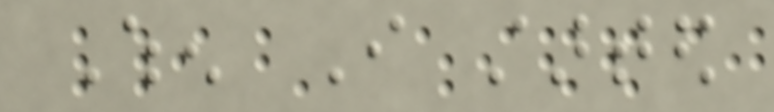When I started
